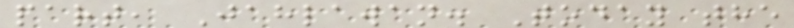part, Jahlawan. Today the
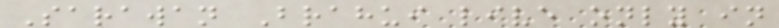Sarawan Brahui live only in
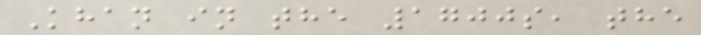Khan in the 1700s, the
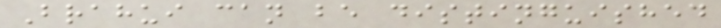Brahui can be distinguished
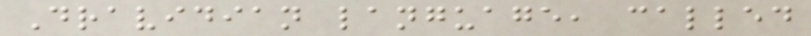Dravidian language, called
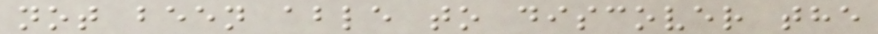not been able to discover the
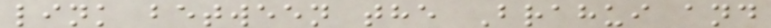link between the Brahui and
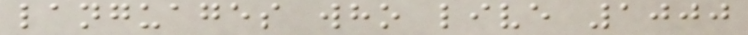languages who live 1000
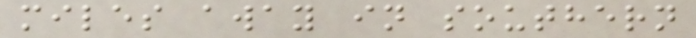miles away in southern
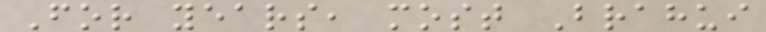For years, most Brahui
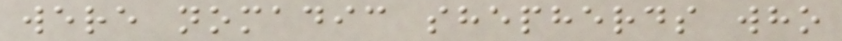were nomadic shepherds who
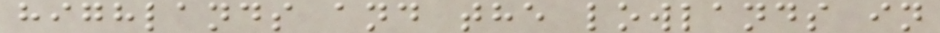highlands and the lowlands in
